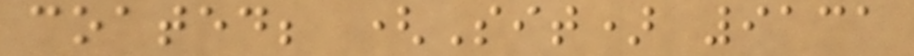coated; (Sit) 9131
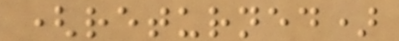(returned)
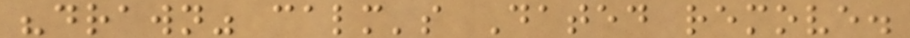"drawn" calm's Dated remove.
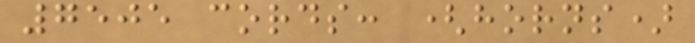7505 cords: (horns)
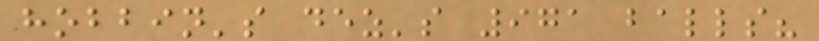hobbin's dez's 971 balls?
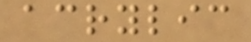acrylic
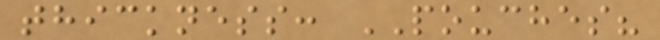thickness: POUCHES?
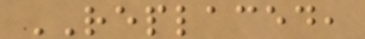REPLACED,
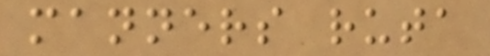manners ruta
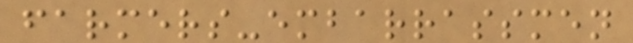farmers-embarrassmen
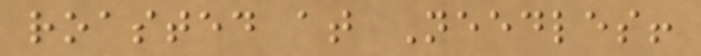roasted at Needles!
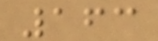163
